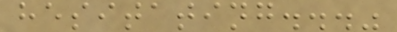hesitating..."
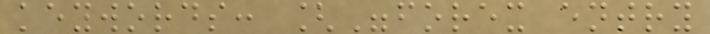keywords: ["forex entry
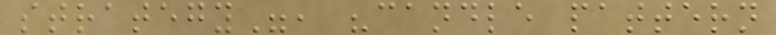strategy", "candle pattern
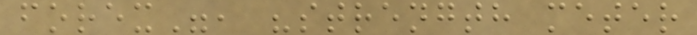forex", "strength meter
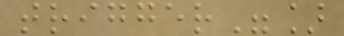trigger"]
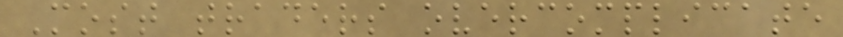Most traders overcomplicate
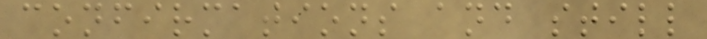confirmations and still
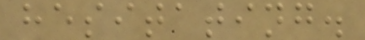hesitating.
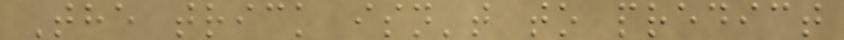The trick isn't to predict
